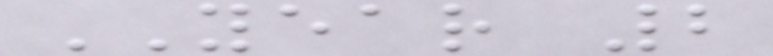YEAR 2
